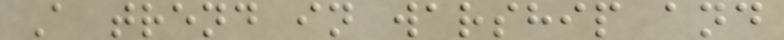A trend in warship and
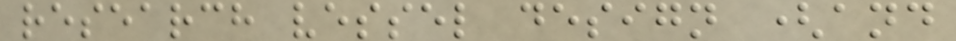research vessel design (and
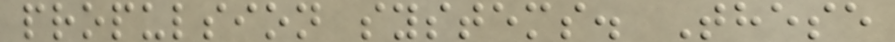propulsion systems. These
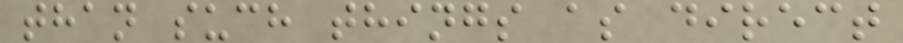than such things as direct
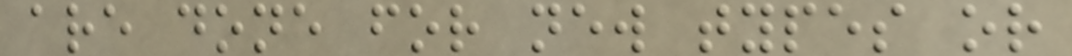are done for new types or
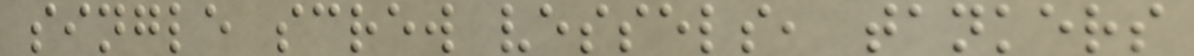single screw vessels, tankers
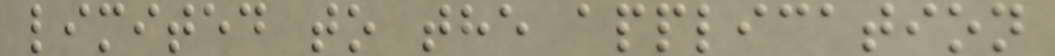limited to the application
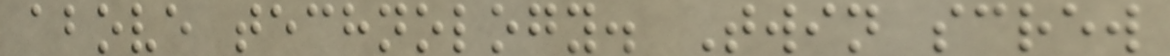above technology. Twin screw
